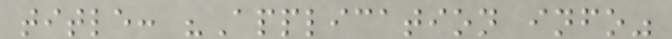title: "Application info"
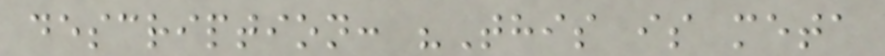description: "This is meta
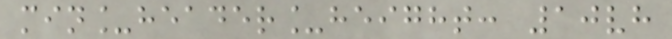min_header_height: 10vh
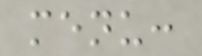menu:
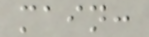main:
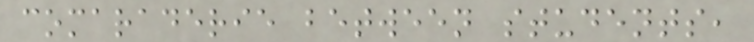comaraderie between students,
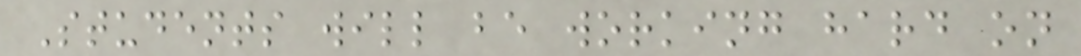Students will be working hard on
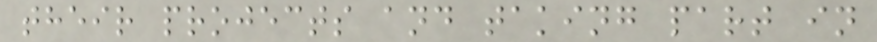their projects and taking part in
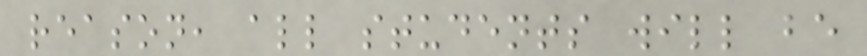reason, all students will be
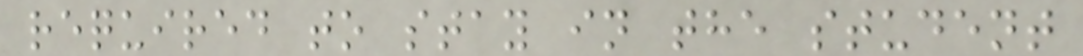required to stay in the student
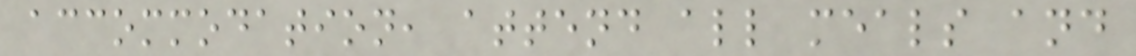accommodation, attend all meals and
